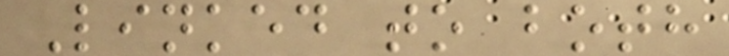Linked to both
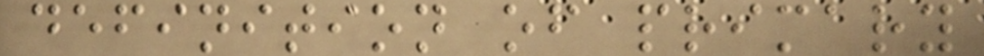definition of primary
